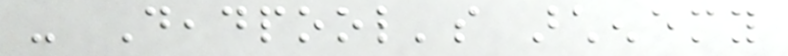- Deadpool's archenemy
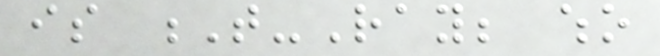is T-Ray; who
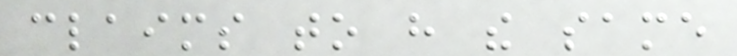claims to have the same
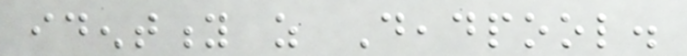identity as Deadpool.
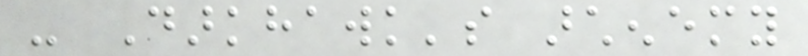- Darkhawk's archenemy
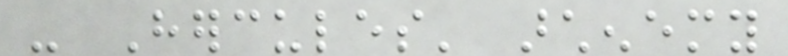- Hercules' archenemy
